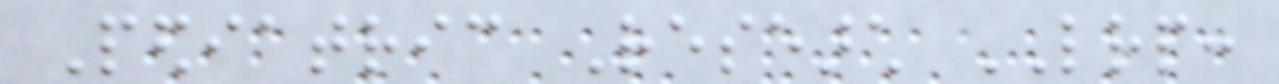Pediatric Research LRP:
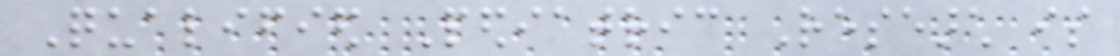Qualified Pediatric Research is
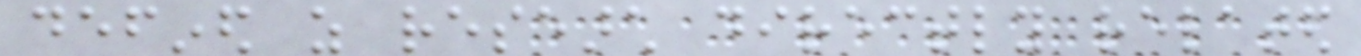defined as research directly related
